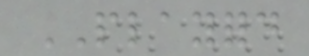PLAYFORD
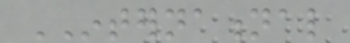INTERNATIONAL
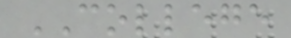COLLEGE
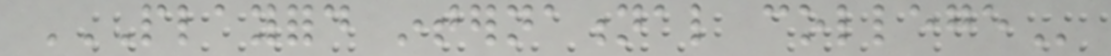PLAYFORD INTERNATIONAL COLLEGE
